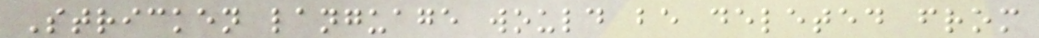Stricken language would be deleted from
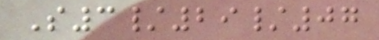S3/29/07
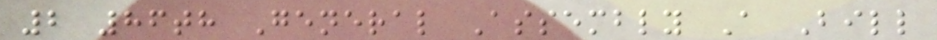2 86th General Assembly A Bill
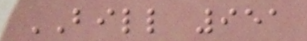BILL 951
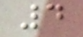4
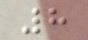8
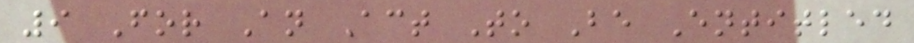9 For An Act To Be Entitled
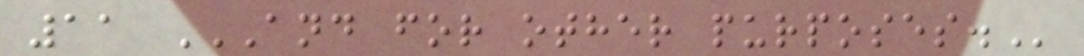11 AND FOR OTHER PURPOSES.
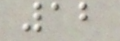12
